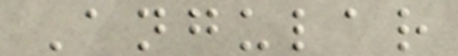Angular
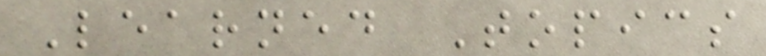Learned Topics
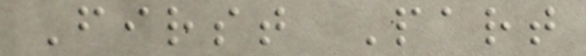First Part
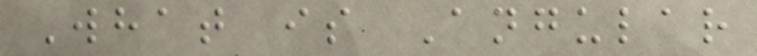What is Angular
